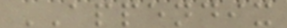APPENDIX
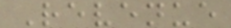Revenue
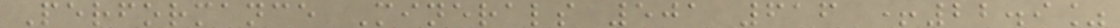Performance Minerals 501 616 +22.9%
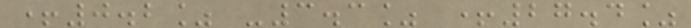+0.2% -3.3% +27.4%
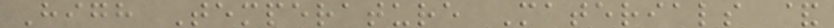High Temperature Materials &
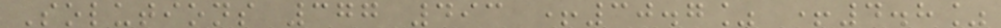Solutions 377 493 +30.7% +4.8%
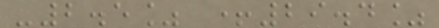-2.5% +29.4%
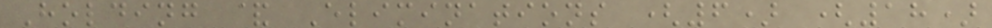Holding & Eliminations (6) (18)
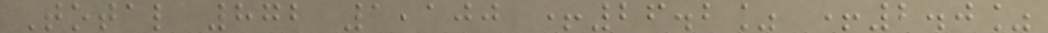Total 872 1,100 +26.2% +2.0%
